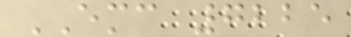EMC 7225
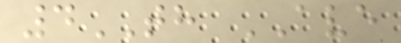4TH AVE
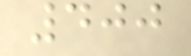400
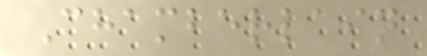Chamberlain
